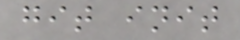git init
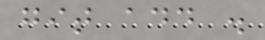git add .
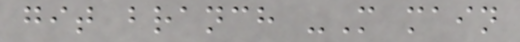git branch -M main
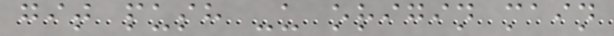git push -u origin main
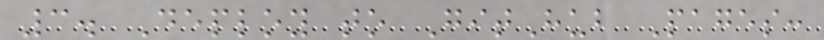3. Deploy to GitHub Pages:
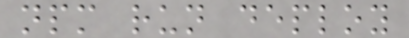npm run deploy
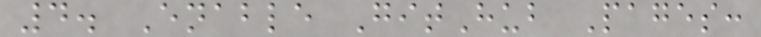4. Enable GitHub Pages:
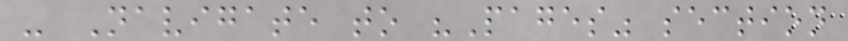- Navigate to "Pages" section
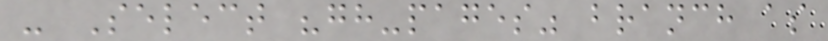- Select "gh-pages" branch as
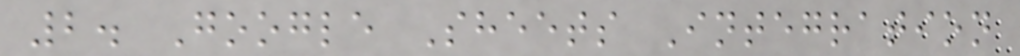2. Google Sheets Integration
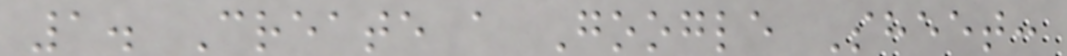1. Create a Google Sheet:
